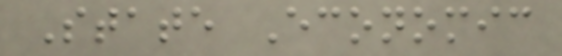State Economic
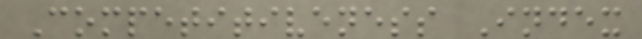Competitiveness Index
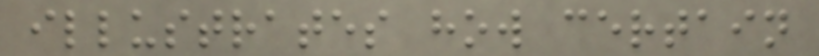illustrates how certain
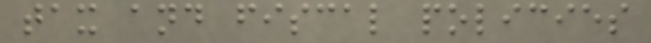tax and fiscal policies
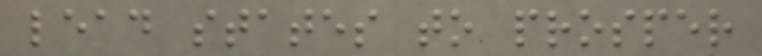lead states to prosper
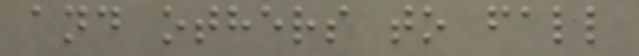and others to fall
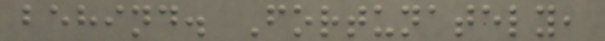behind. Fortunately,
